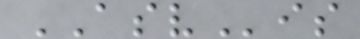ASVis
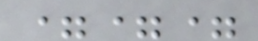===
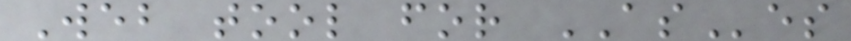Web tool for ASes
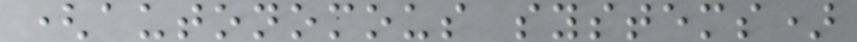(autonomous systems)
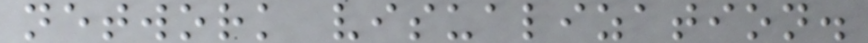network visualization.
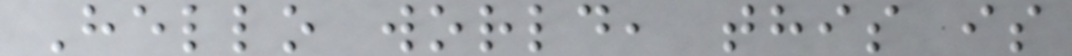Hello world, this is
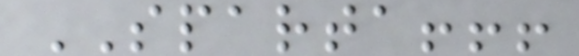SPARTA!!!
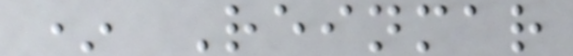* Reinmar
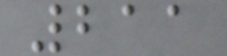211
